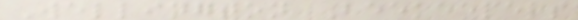Wellington Beekeepers
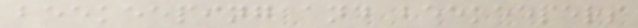beekeeping and beekeepers
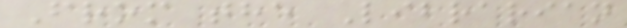From the Librarian
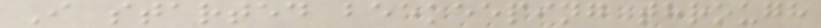I started beekeeping through
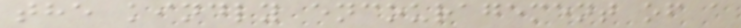the kindly encouragement of a
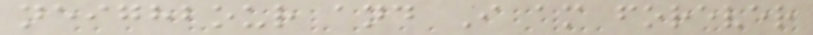neighbour and I am forever
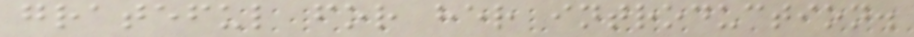grateful for her introduction.
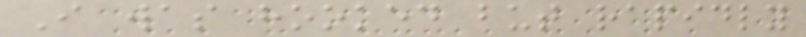I was hooked but rapidly
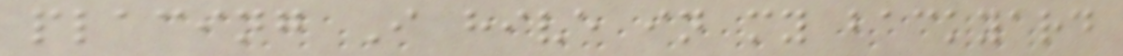placing I hive in my backyard
